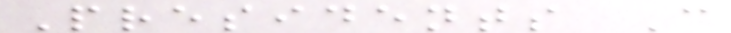Presidents C
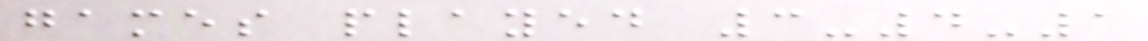games played 3-4-1
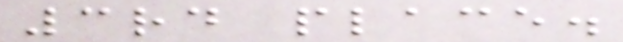3rd place.
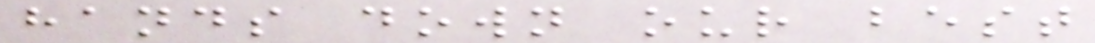hands down our best
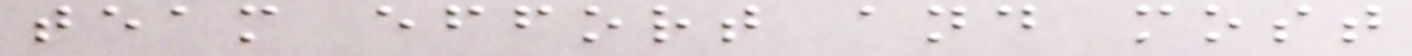team effort and most
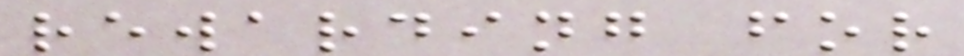rewarding for
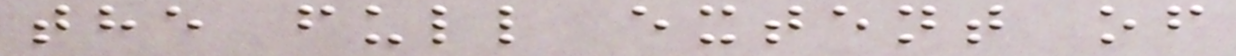the full extent of
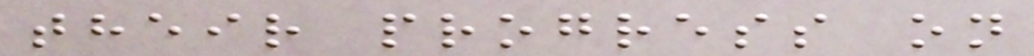their progress on
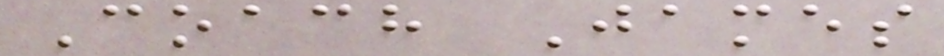Coach James
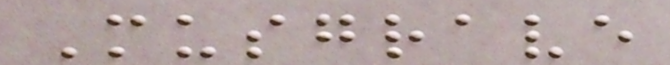Musgrave
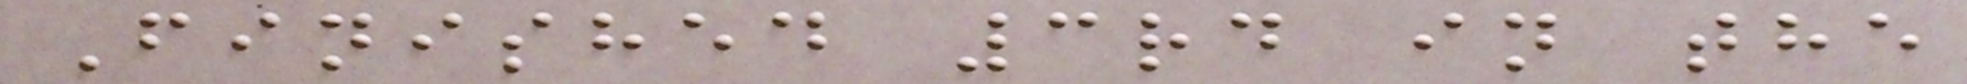Finished 3rd in the
